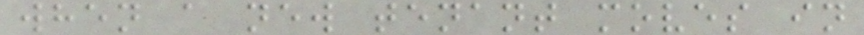when a new tenant moves in
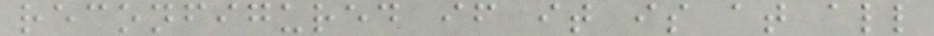reconfigured if it is at all
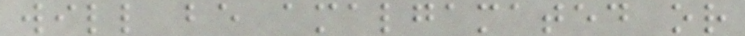will be amalgamated or
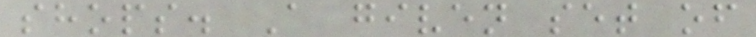shops. A given set of
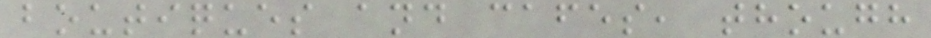boutiques and cafes, though
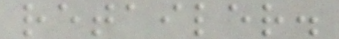retailer.
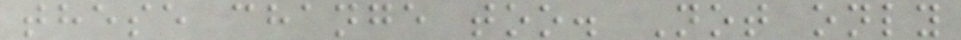these change too. Not only
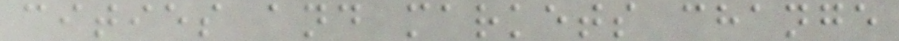cities and markets change
